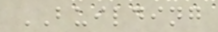BUILDING
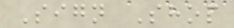Sign Shop
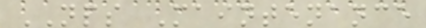NPS Maintenance
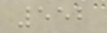552
